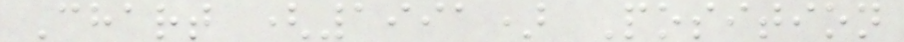Chart (1991) Position
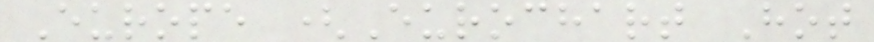Europe (Eurochart Hot
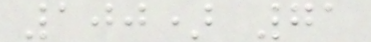100) 71
